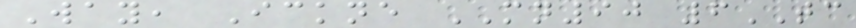Way, Ickne MN90 6TC
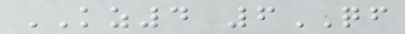KZ4 6QF
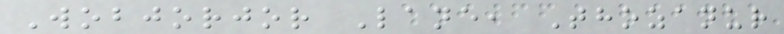Wobjorjor Lane, Thozanur
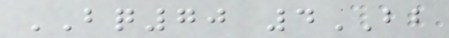BQ70 4BB
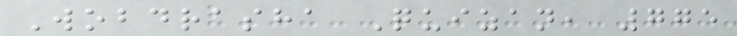Wobdrasha Quizan, 775
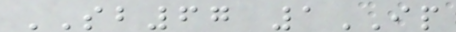SB67 1IP
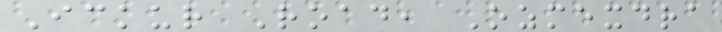Ickur Road, Ozmexdra
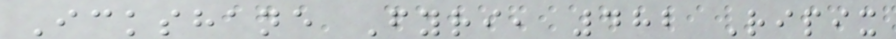Ickshane Fyri, 482 Ripix
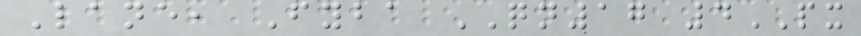Lane, Fyba QN17 4PX
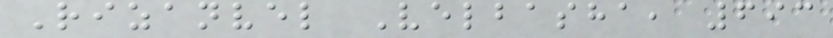Rizanvel Velbasha, 693
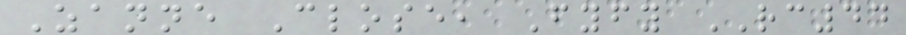Zanne Close, Fyfy RC44
